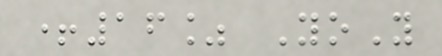+16% YoY
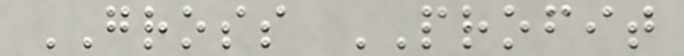GROSS PROFIT
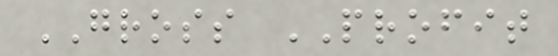GROSS PROFIT
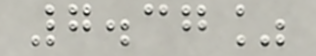7.37%
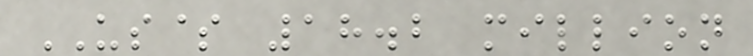US$ 18.2 million
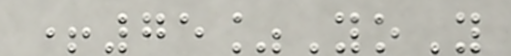+75%YoY
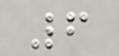6
